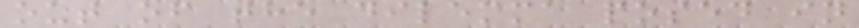out of the dilemma posed in
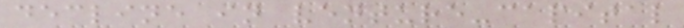decline in venture-capital
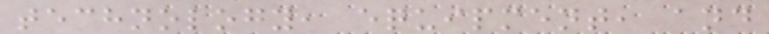technology, equipment, and
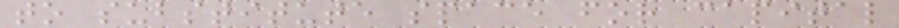to substitute space for capital
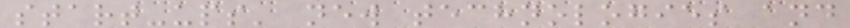start-ups' new technologies and
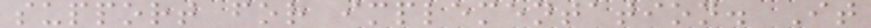support for implementation. It
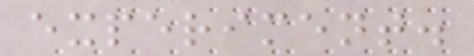experiment.
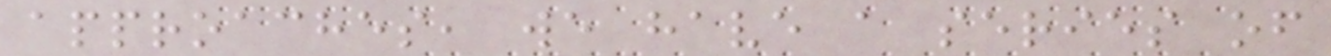approaches, we have a series of
